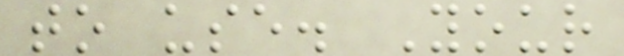to use. Your
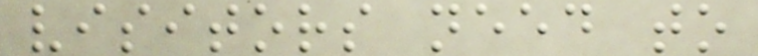visitors need to
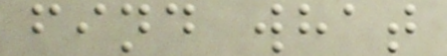find what
